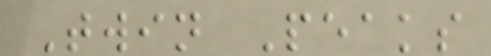Twin Peaks
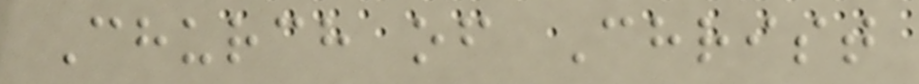Church of Christ
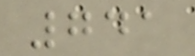741
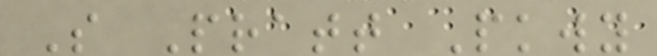S Pratt Pkwy
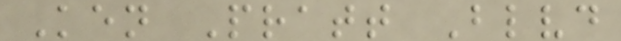Ken Pratt Blvd
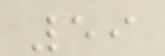59
